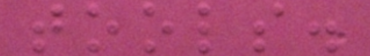tools.
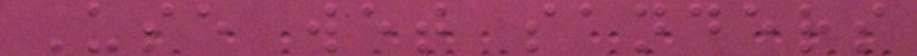Use wet sanders
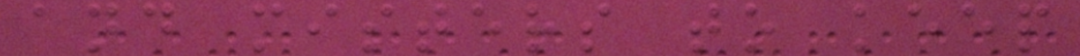and misters to keep
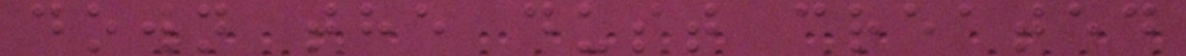down the dust created
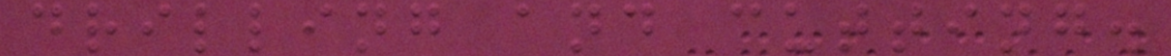drilling and cutting.
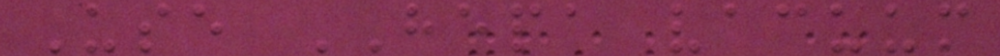Use HEPA vacuum
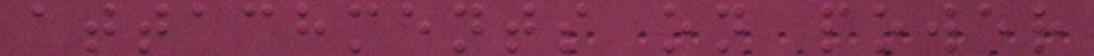attachments on power
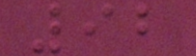92
